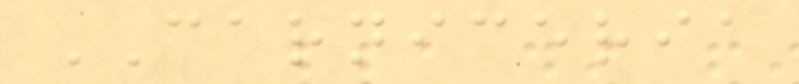CARNICERIA
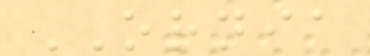ORNIA
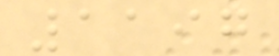1197
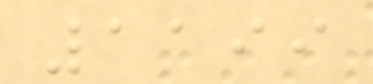1199
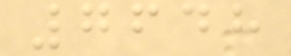7648
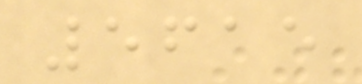5615
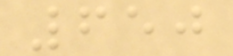650
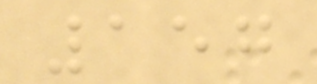157
